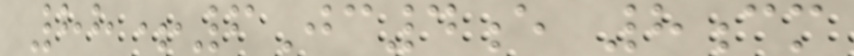88+6Jc4e 8cm
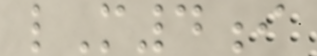lM4i
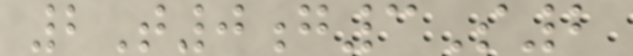2T0g3S2
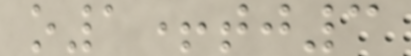o1+tj3
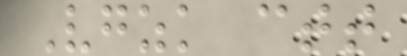Vgzk ctt
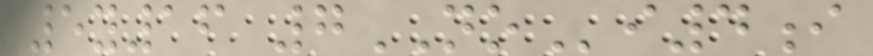5y16 7NOi4i
